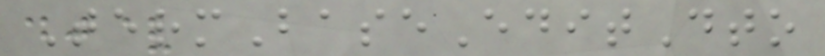TermBaseEditDto
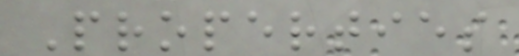Properties
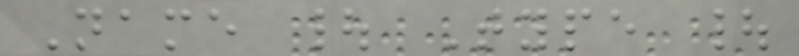Name | Type |
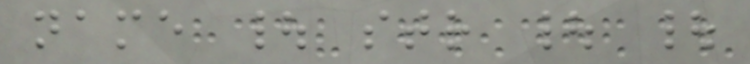name | str | |
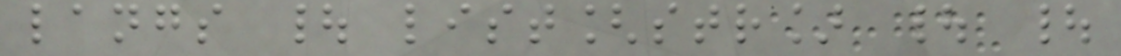langs | list[str] | |
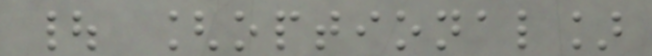| [optional]
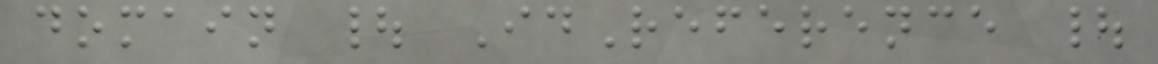domain | IdReference |
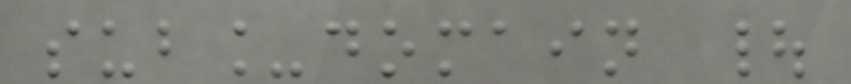sub_domain |
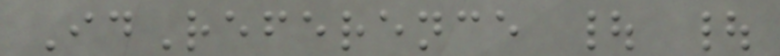IdReference | |
